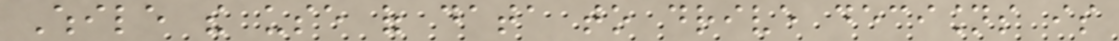While the use of data to drive decisions is
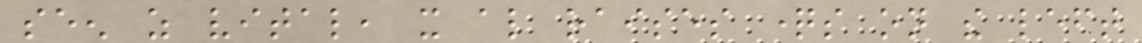seen as vital, it also raises questions on the left
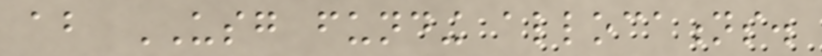about USG funding allocations.
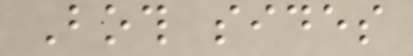Both sides
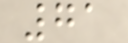71
